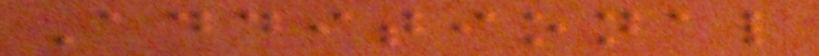Additional
